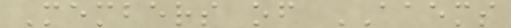Members of AAEMS
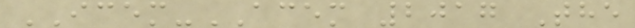ICEM-ACEM 2017 The
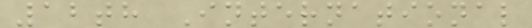12th International
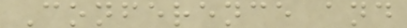Conference and
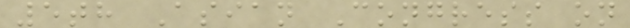5th Asian Congress on
